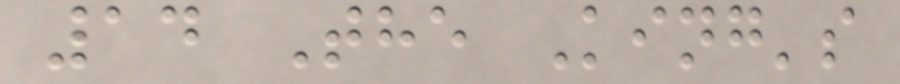14 The King's
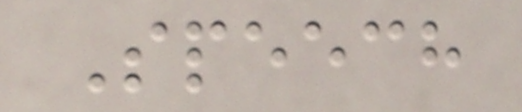Speech
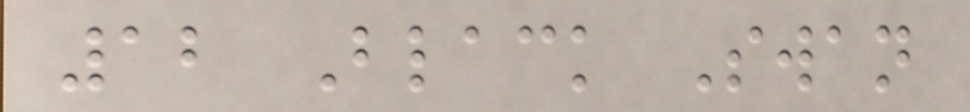12 Black Swan
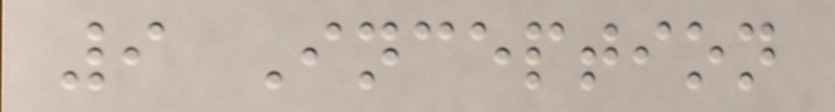9 Inception
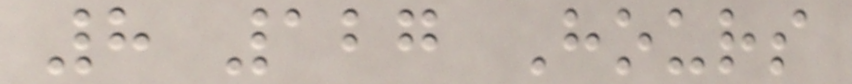8 127 Hours
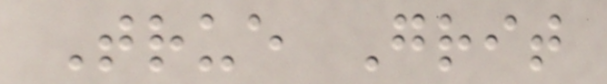True Grit
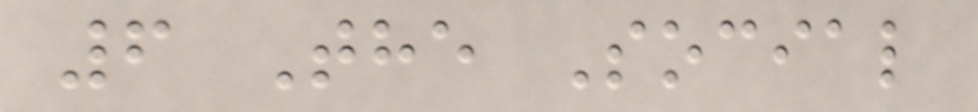6 The Social
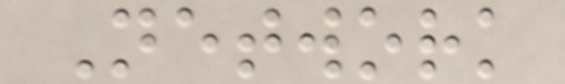Network
